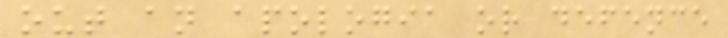out an apologia or defence
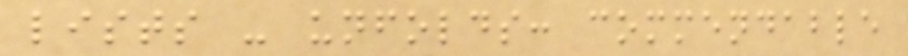lists - unfolds: commendable
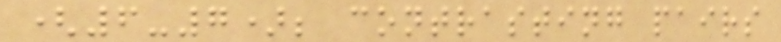(6-7); contrasting pairs
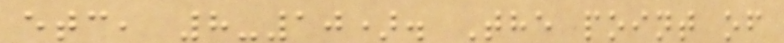etc, 8-10). The point of
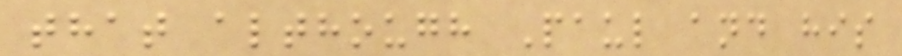that although Paul and his
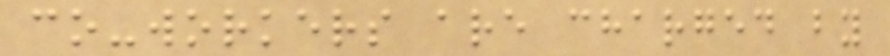co-workers are charged by
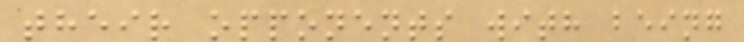their opponents with being
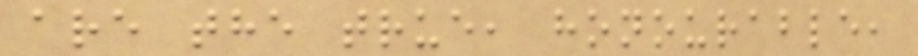are the true, honourable,
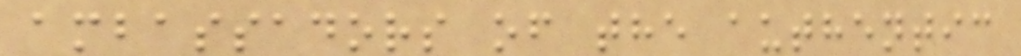ambassadors of the authentic
